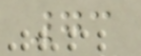73
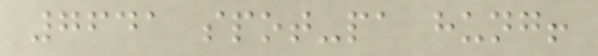7641 spot-pa hung!
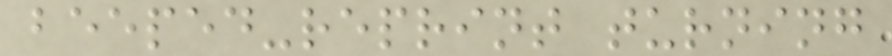beeped-reprint turning
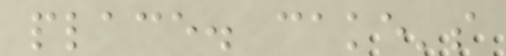place. cake's
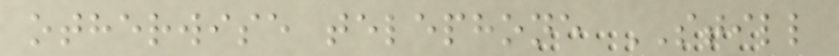otherwise telephone STILL
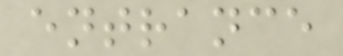entrance
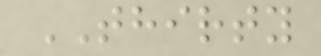THIRTY
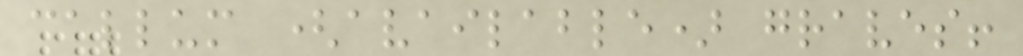callum (available) graves!
